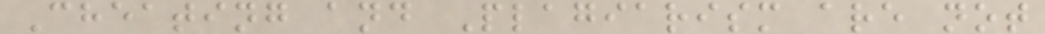Cheating and Plagiarism are not
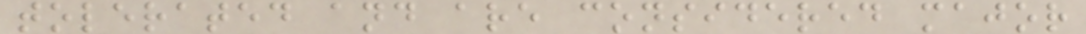tolerated and are considered major
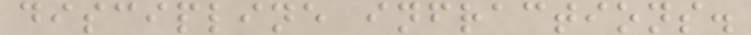discipline infractions.
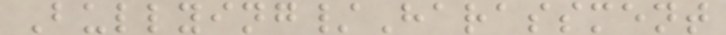Bullying/Harassment
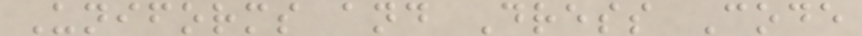Uniforms and Dress Code
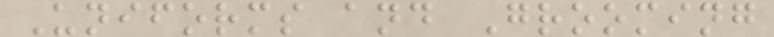Uniforms and Grooming
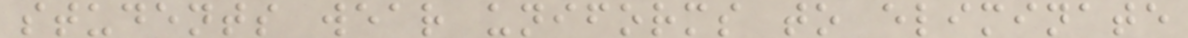students wear uniforms to eliminate
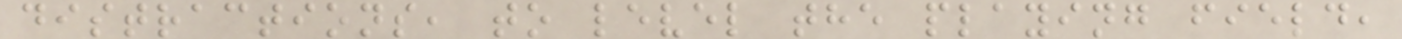distractions, to level the playing field,
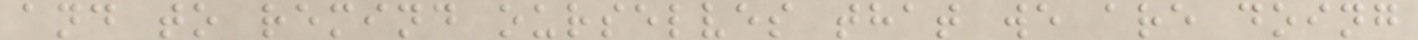and to remind ourselves that we are doing
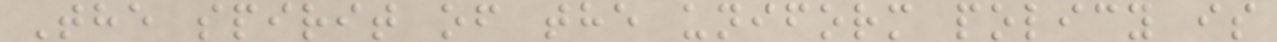The spirit of the uniform policy is
